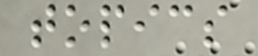topics
